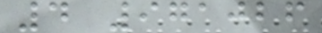4 971026
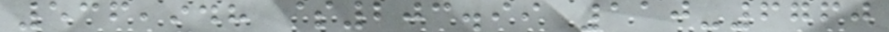536,948 $203.99 110-6760
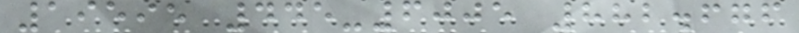19595 445-6005 882.676
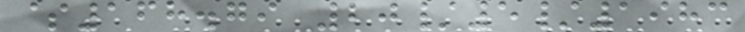$168.79 20/5/1983
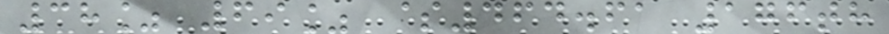38% 69% $464.61 176th
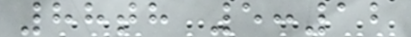88th 5:12
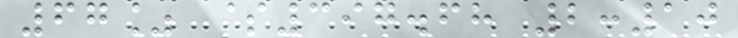67% $397.68 2:10
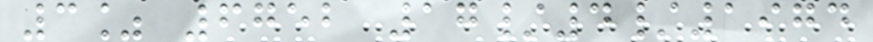3% 6752 17/4/1974
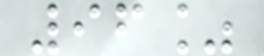96%
